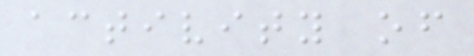activity of
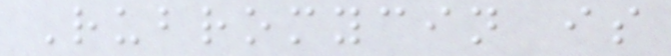Rubromycin is
